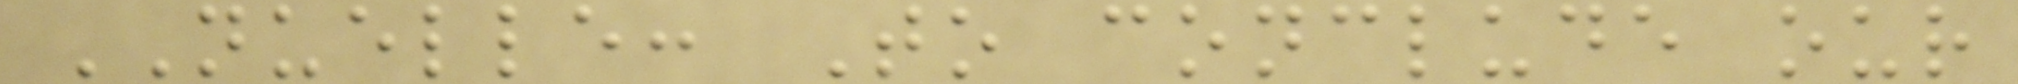NUELLE: To conclude our
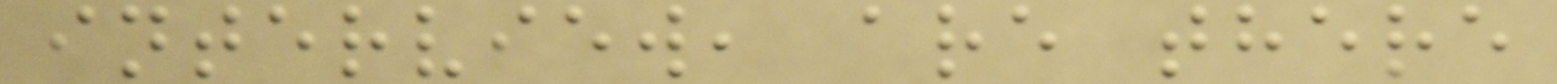interview, are there
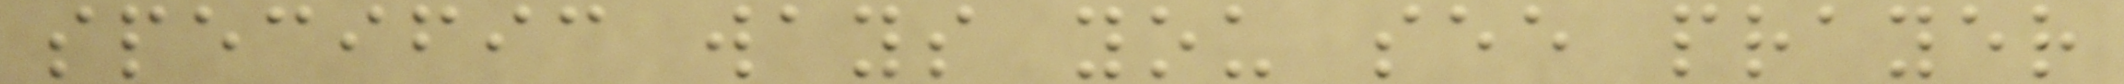specific ways you see prayer
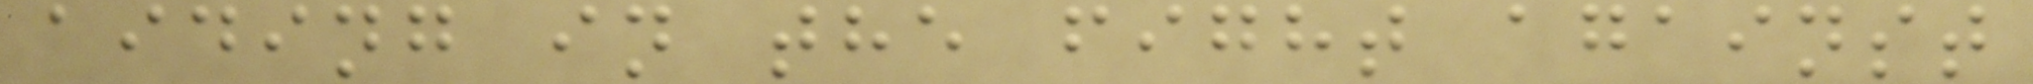aiding in the fight against
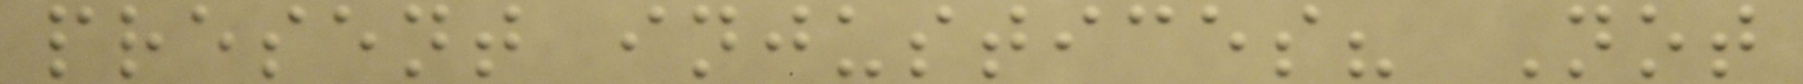present injustices? Not
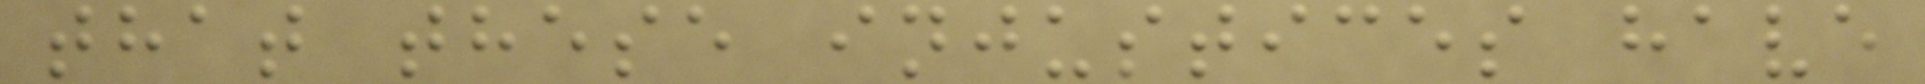that these injustices have
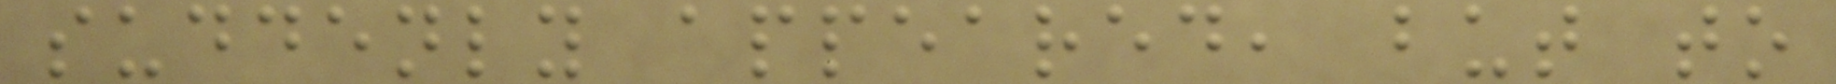suddenly appeared, but to
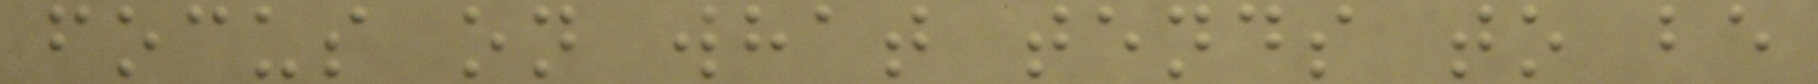focus on what tends to be
